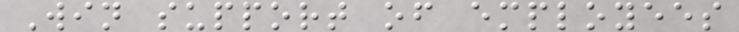Win support of employees
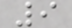9
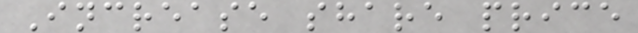Increase share price
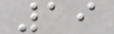19
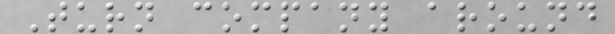Turn company around
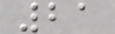21
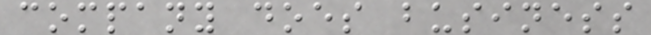company does business
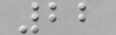22
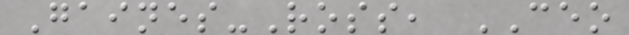Gaines-Ross, CEO
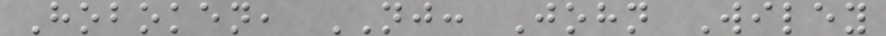Hoboken, NJ: John Wiley
